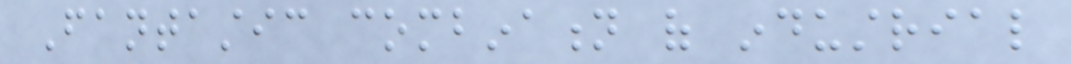Fantastic combination of industrial
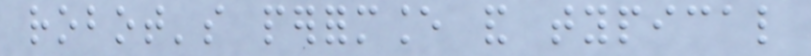robot's performance and typical
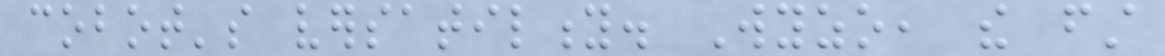cobot's versatility. Wyzo, the first
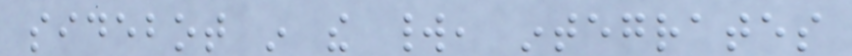sidebot in the world, integrates
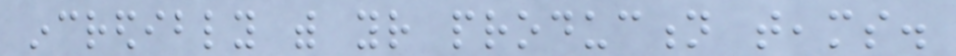incredibly with your production teams.
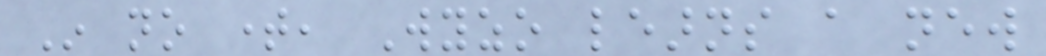In no time, Wyzo learns a new
